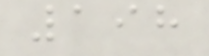198
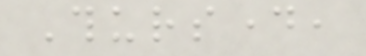Thursday,
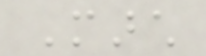March
